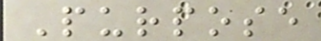Purpose
